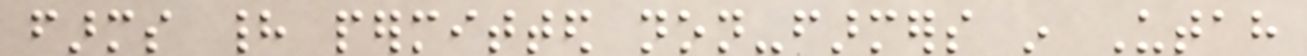farms had permitted non-farmers in Utah
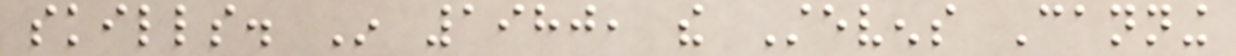skills. In 1980, the Stevens Canning
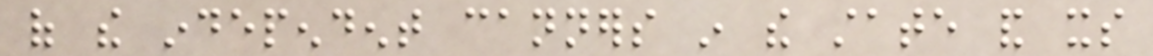of the independent canners in the state and its
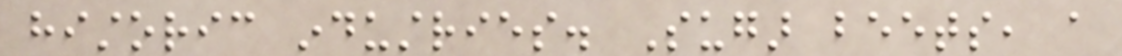historic industries. Sugar beets, a
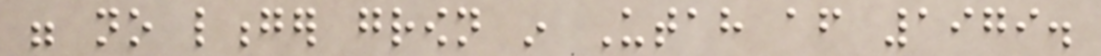were no longer grown in Utah after 1979.
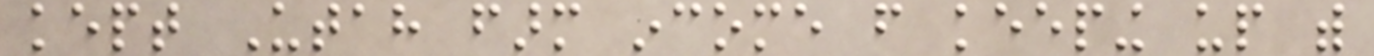kept Utah farm income from keeping up with
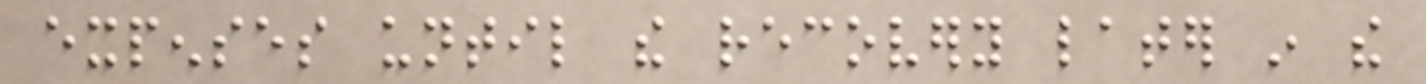expenses until the recovery later in the
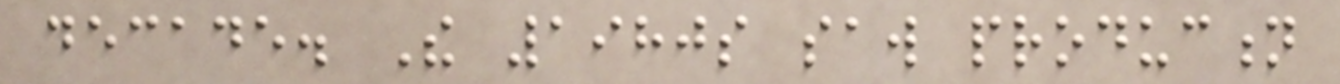decade. The 1980s saw production
